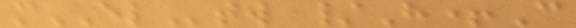mELtw /H+C
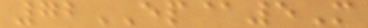72EP@5M
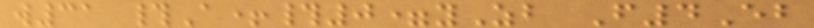w31 #A+#0=yZb F4Eb
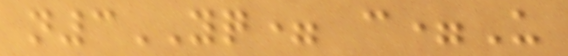n3YQ= c=U
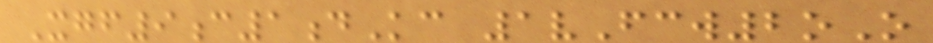Xgf9c1dKc 1vFcw2oO
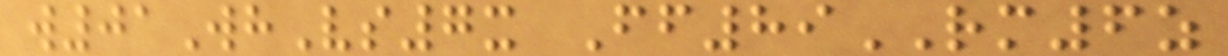w01WhVs7x Ff89RM6z
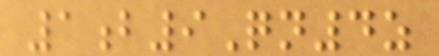1b9Qn4z
